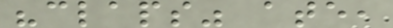"claps" ate,
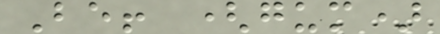Be! (gum)
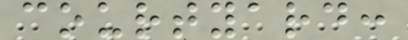courtyard:
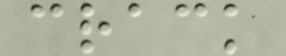crack
